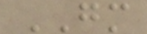GM
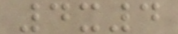4x4
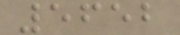5652
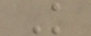K
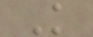K
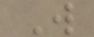W
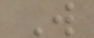W
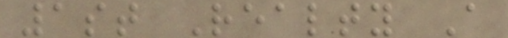1st Realty A
